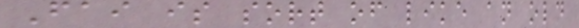Fai is sort of like an old
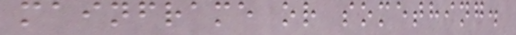mainframe or something.
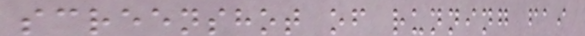screenshot of running fai
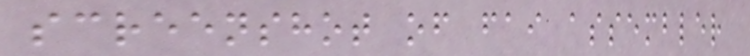screenshot of fai assembler
